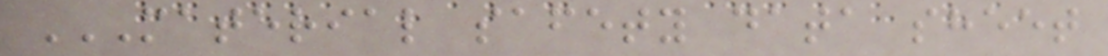MATERIAL SAFETY DATA SHEET
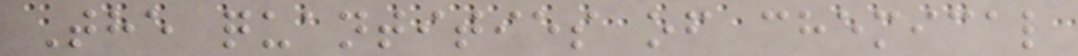The quantities of chemical
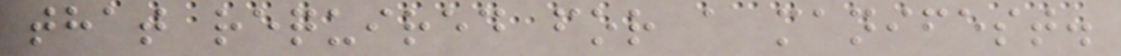that required for a manifest.
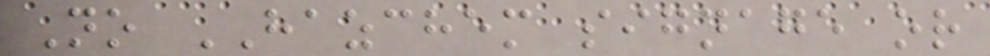No HAZCHEM signage or
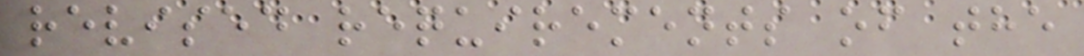revised requirements of the
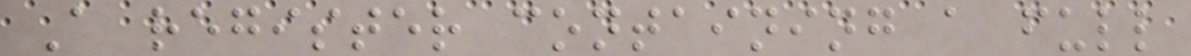A register containing a full
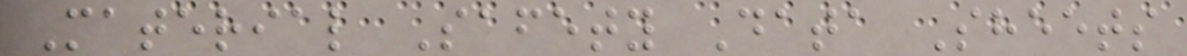Material Safety Data Sheets
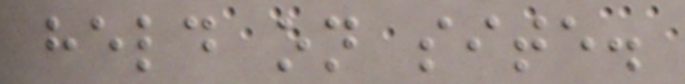held on site.
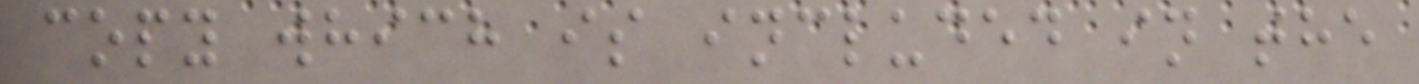copy which is included in the
